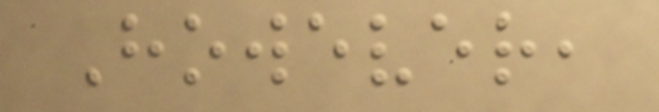However,
